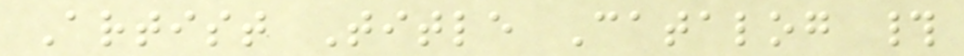Artist Title Catalog #
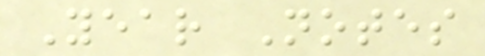Year Notes
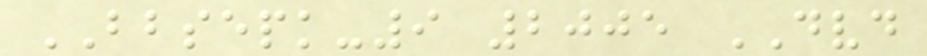BBSEPK-9 2005 DVD
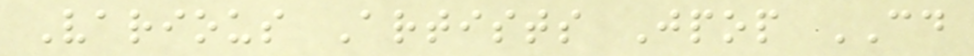Various Artists Jpop CD
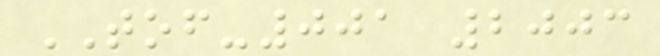TOF-001 2003
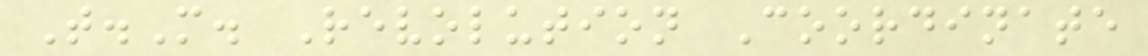T.M. Revolution Coordinate
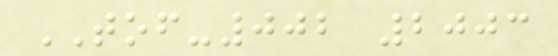TOF-002 2003
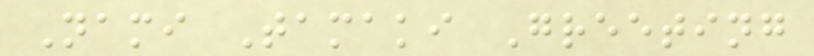Nami Tamaki Greeting
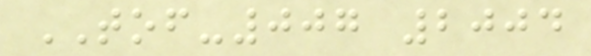TOF-007 2004
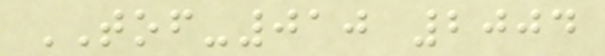TOF-010 2004
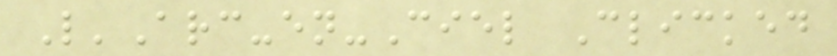L'Arc-en-Ciel Clicked
